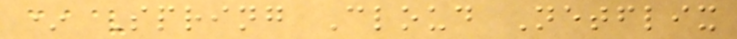* Spring Cloud Netflix
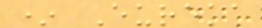* Eureka
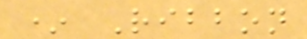* Ribbon
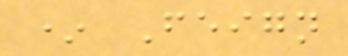* Feign
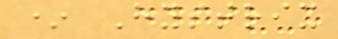* Hystrix
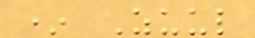* Zuul
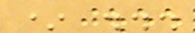* ...
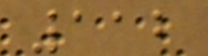112
